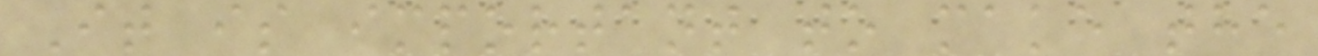It is important to make the
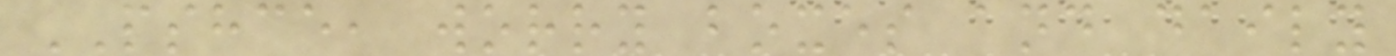PSHCE, worry boxes and daily
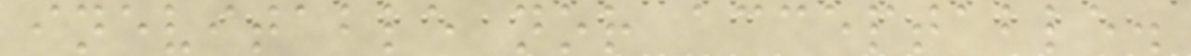inevitable nor acceptable.
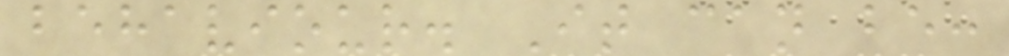behaviour. It can be:
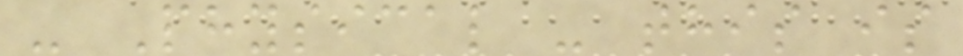- Physical - this is
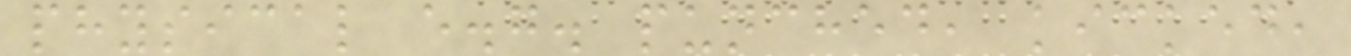physical e.g. punched, kicked,
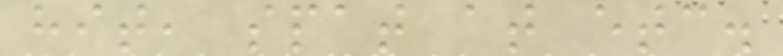hit, spat at etc.
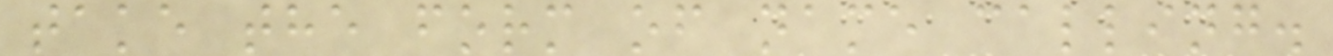take the form of name calling.
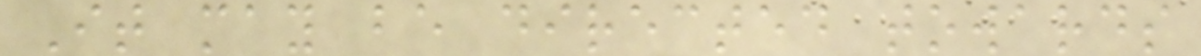It may be directed towards
